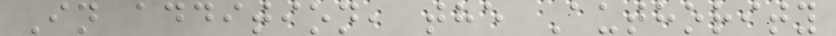In addition, the Authority
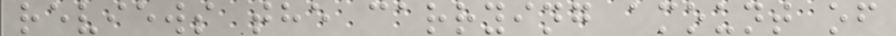reviews the carrying amount of
